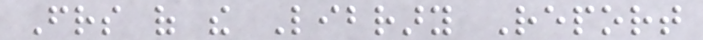Friends of the Library Report
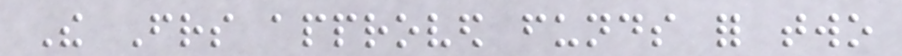The Friends approved funds for two
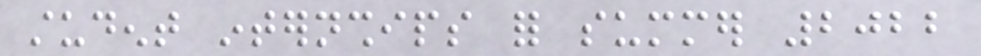student internships for summer 2022
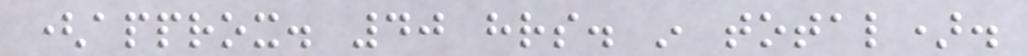(approx. 40 hrs. in total).
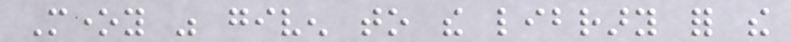Money was given to the library for the
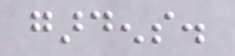gardens.
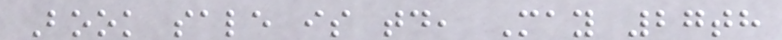Book sale is today, May 27th
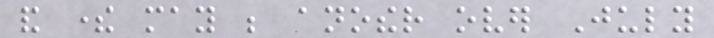and there may be another over July
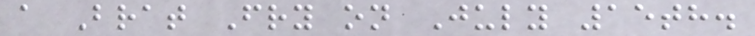a Brat Fry on July 15th.
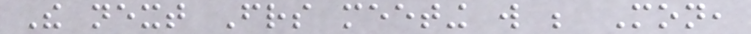The next Friends meeting will be Mon,
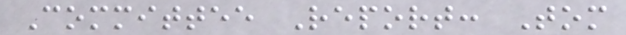Committee Report: Tom
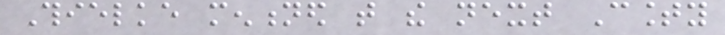Thielke mentioned that the next County
